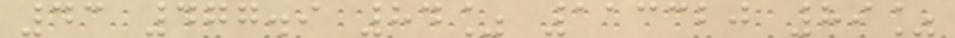43 477.9 84% 113320 89%
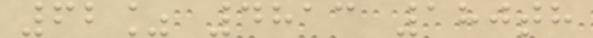62% 4813 180th
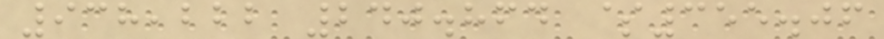938,222 240.864 $355.06
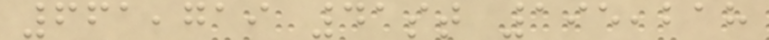661,719 41st 195,218
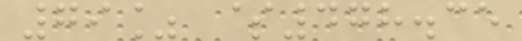79% $478.35
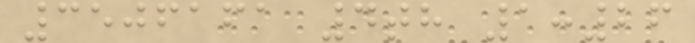3506161 4th 1:26
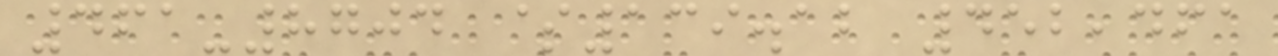461-8704 $139.12 452,461
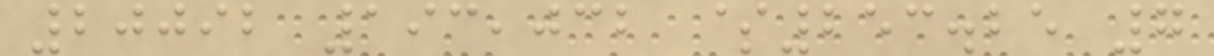20092 193,032 $253.25 7
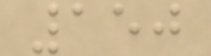150
